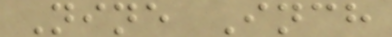Nine Inch
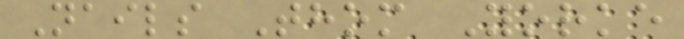Nails Thom Yorke
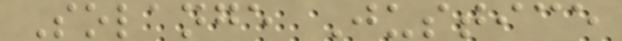Solange Justice
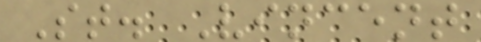St. Vincent
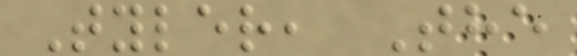Tyler, The
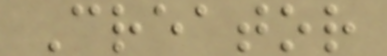Creator
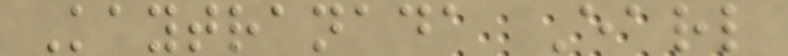Kaytranada Earl
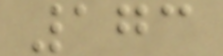173
